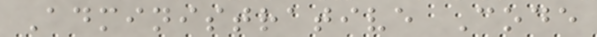Administrative Code
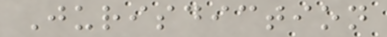Jurisdiction
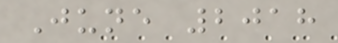June 2018
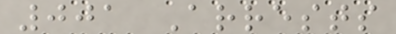001 Arrests
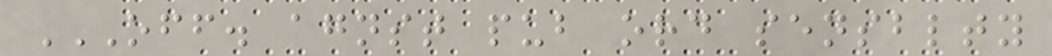OFF. AGNST PUB ORD SENSBLTY
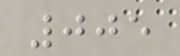005
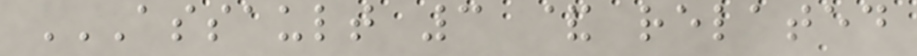ASSAULT 3 & RELATED
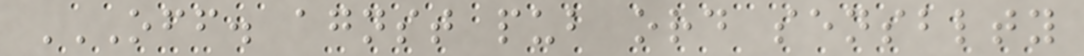OFF. AGNST PUB ORD SENSBLTY
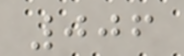006
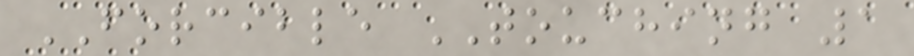FORCIBLE TOUCHING 1
